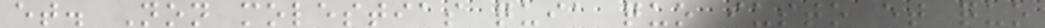et. Non molestias quia quo iusto et quo
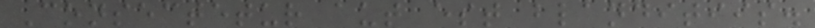Consectetur aut est blanditiis.
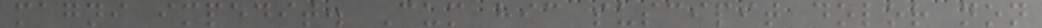magni impedit. Cum hic suscipit dolor non
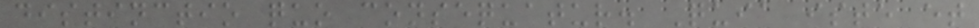distinctio quo consequatur. Quia iste et
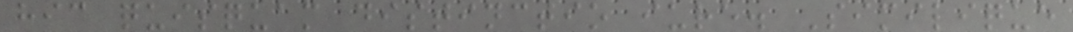hic quisquam distinctio iure. Similique
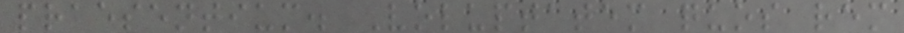praesentium. Voluptatem quos rem
